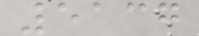5137
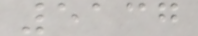5137
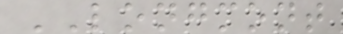LONGMONT
